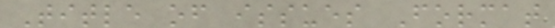Title of issues Format
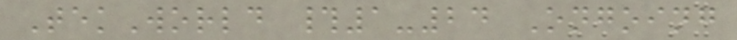TekWorld #1-24 Ongoing
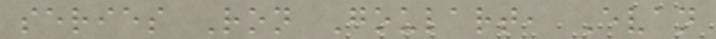series Ron Goulart, Evan
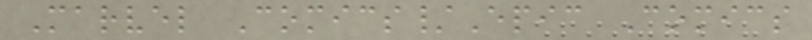Marvel Comics/Epic Comics
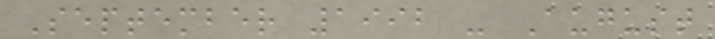September 1992 - August
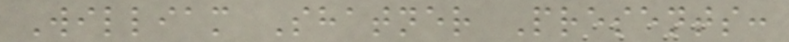William Shatner Presents:
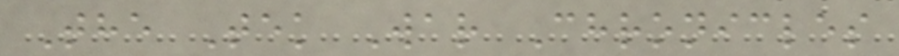The Tek War Chronicles
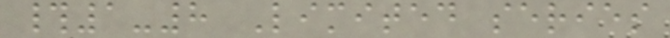#1-8 Limited series
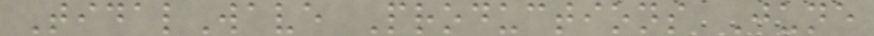TidalWave Productions June
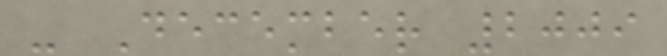- December 2009
